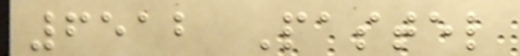6512 Pastel
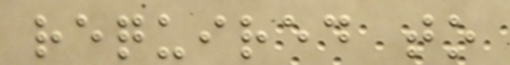required to
